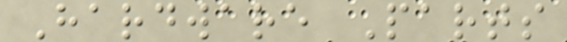Hardware Parts
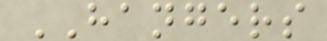HANGERS
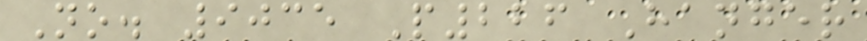No. 9035 P226 Hanger
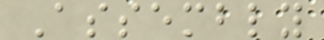Assembly
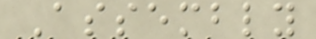Assembly
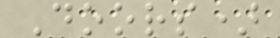Doors)
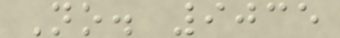No. 9035
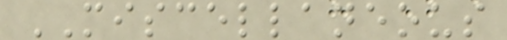MISCELLANEOUS
